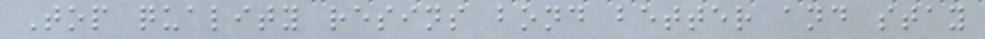Top quality resins bond better and stay
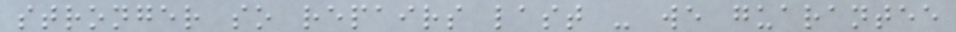stronger so repairs last - we guarantee
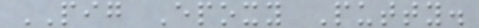PIG Epoxy Putty.
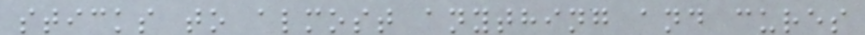sticks to almost anything and cures
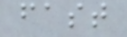fast
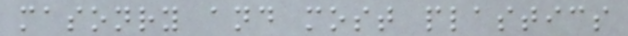masonry and most plastics
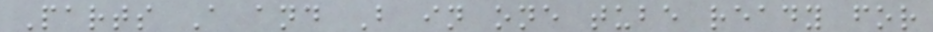Parts A and B in one tube ready for
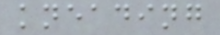kneading
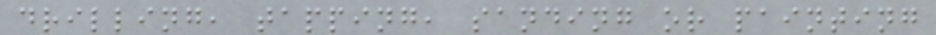drilling, tapping, sanding or painting
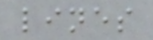lines
